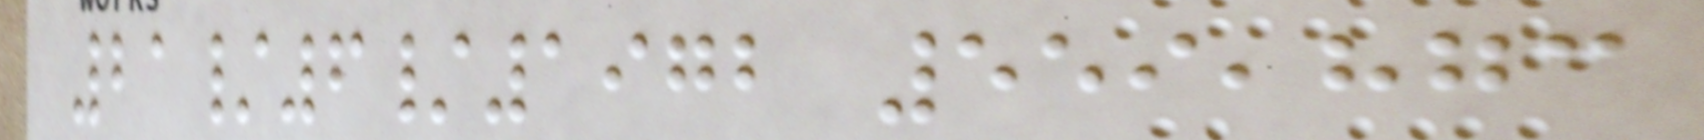21/6/1972 559,873
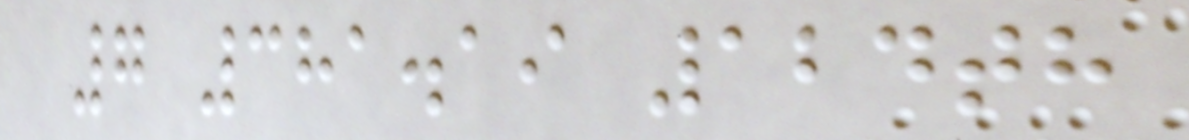7 381.19 124th
